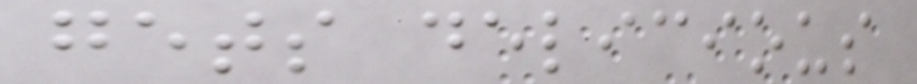gets delicious
